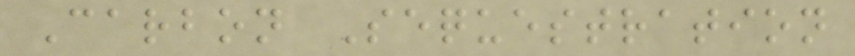Carbon Sequestration
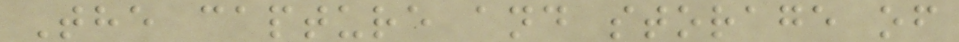The capture and storage of
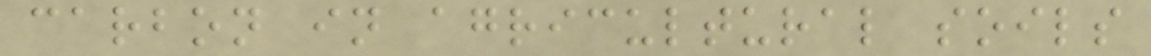carbon in agricultural soils
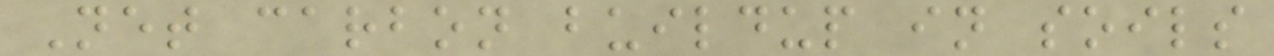Net carbon buildup in soils
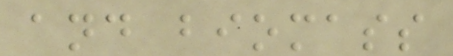and biomass
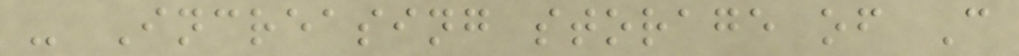- Increasing storage of C
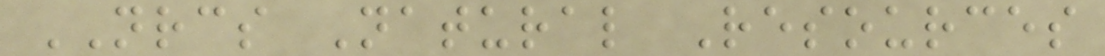NRCS Natural Resources
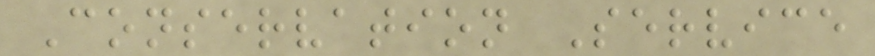Conservation Service
